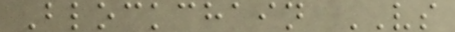Blockchain VS
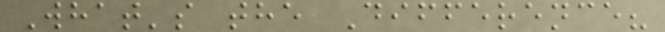What's the Difference?
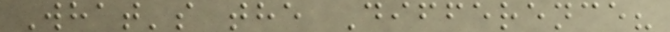What's the Difference?
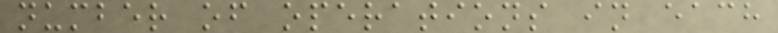number of operations in each
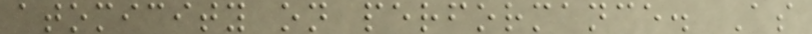atomicity on performance. As
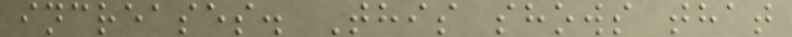increases. This shows that
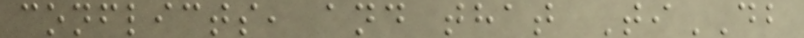conflicts, and that TiDB
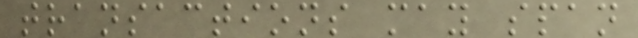transactions may span
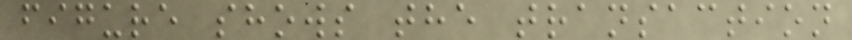figure shows the transaction
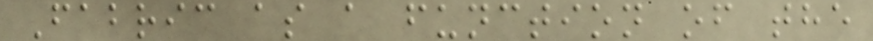Fabric as a function of the
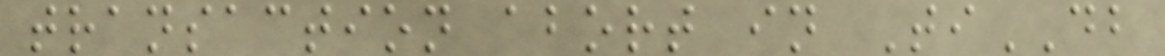transaction abort in TiDB
